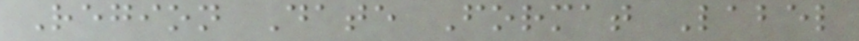Region Date Format Label
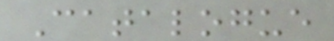Catalogue
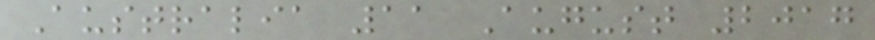Australia 11 August 2017
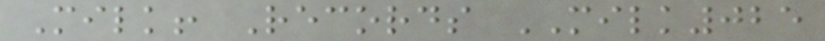Milk! Records MILK025
